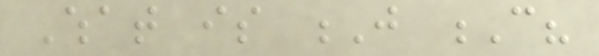What is J C?
